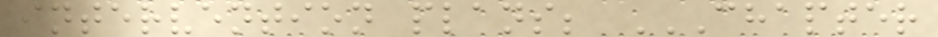intervention plans; CHAPTER
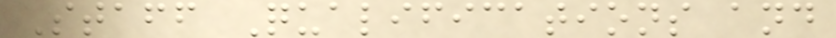Staff Qualifications and
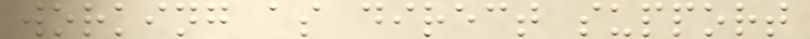working as direct support
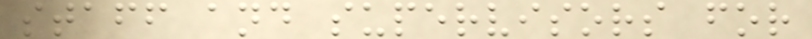staff and supervisors for
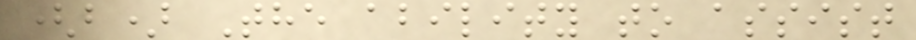(b) The ability to assist
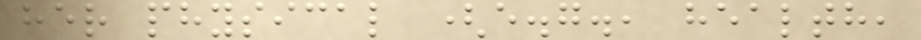her physical (e.g., health,
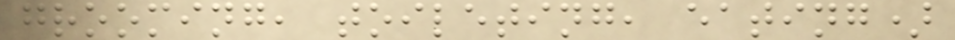grooming, toileting, eating)
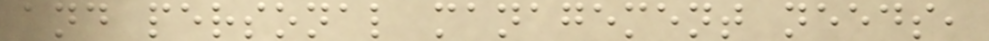and personal management needs,
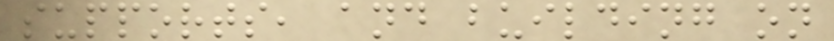supports, and building on
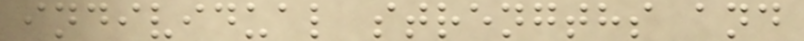individual strengths and
